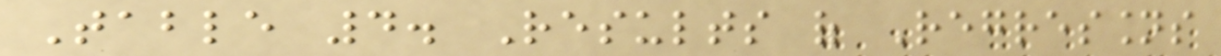Table 4. Results of Regressions
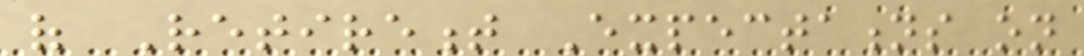of Retirement Expectations on
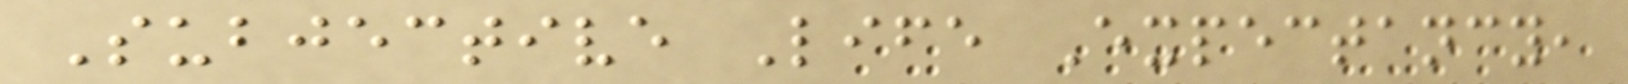Subjective Life Expectancy,
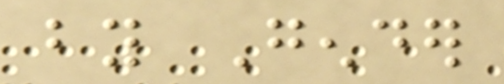by Gender
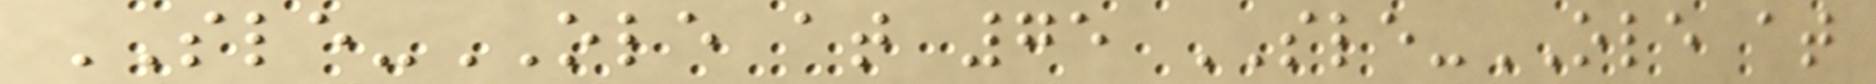SLE-OLE at 75 SLE-OLE at
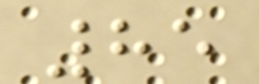85
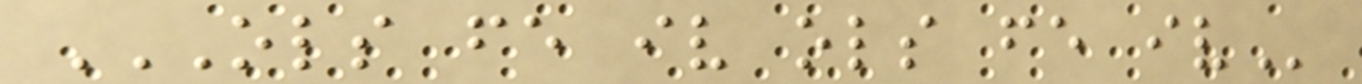OLS FE IV OLS FE IV
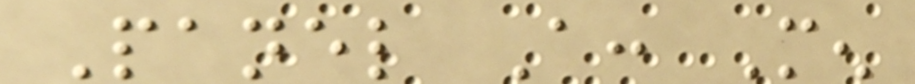Panel A: Men
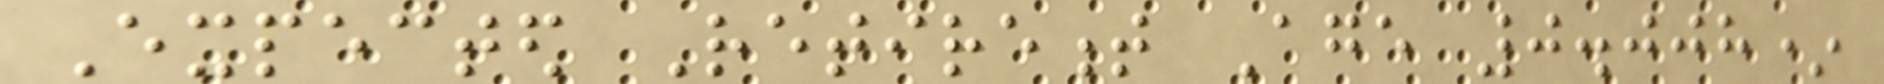Expected Retirement Age 0.008*
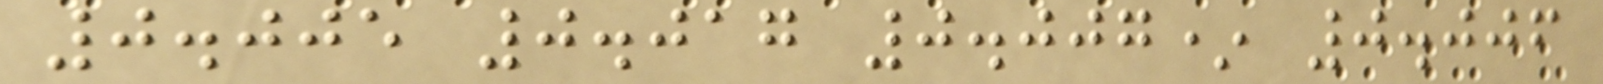0.005 0.017 0.007* 0.006
